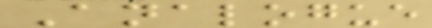Analogue
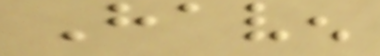Haven
